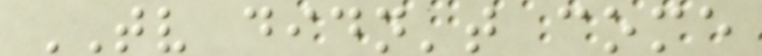TV didn't come
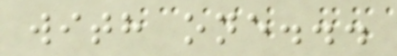with one...
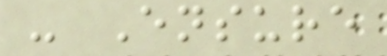- Ensure
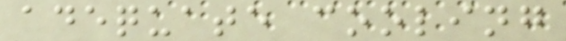adequate cooling
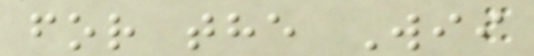for the Wii
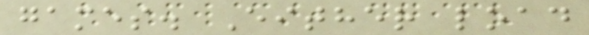games. Either load
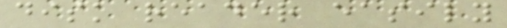disk reader easily
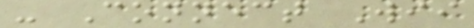- Connect Wii
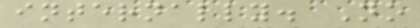internally. No
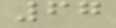67
